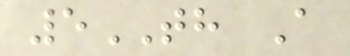5TH A
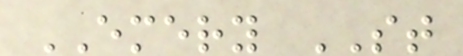EMERY ST
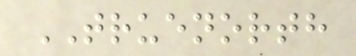TRUENORTH
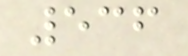536
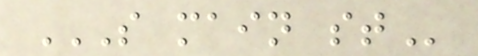S MAIN ST
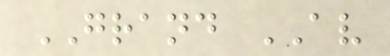GRAND AV
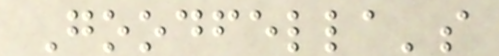Goodfella's
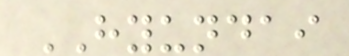HYUNDAI
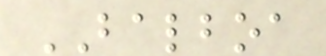BALBOA
